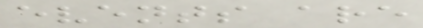events are
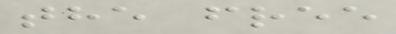the free
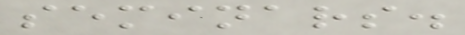seminars.
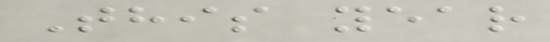This year
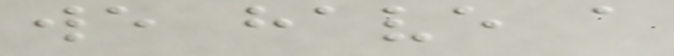we have a
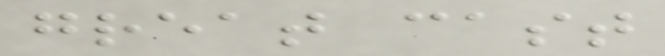great cast
